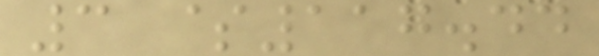3 $117.44
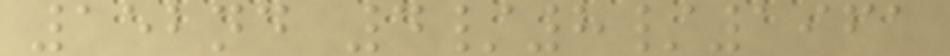152nd 4/8/1961
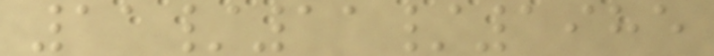11/11/1985
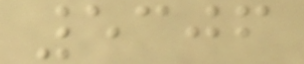5306
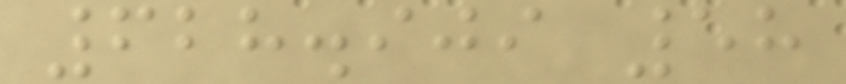628.909 58
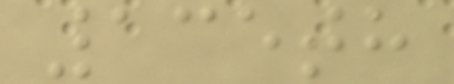135th
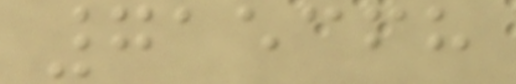715368
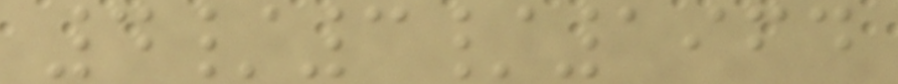4/3/1964
